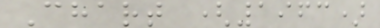Chart (1963)
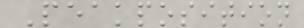Peakposition
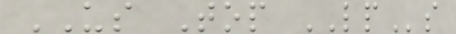US Top LPs
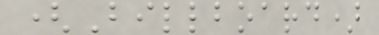(Billboard)
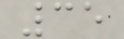35
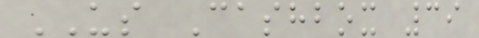US Cashbox 39
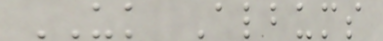UK Albums
